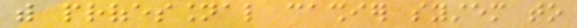with professional cashier system to
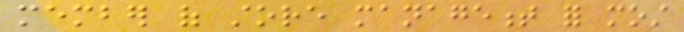member of store management for most
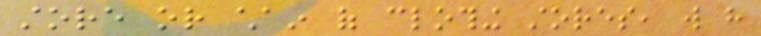store or chain of clothing stores, will have
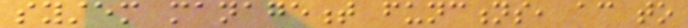system management functions, according to
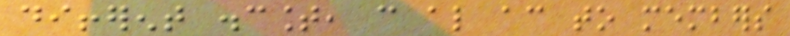different discount, can also according to members
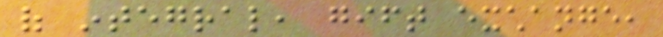of integral, gift exchange,
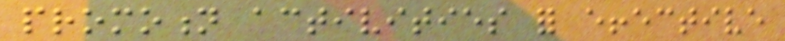promotion activities for effective
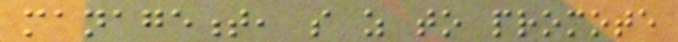management, so as to promote
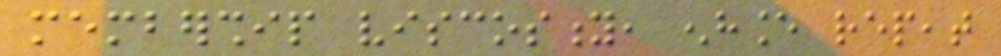membership viscosity, enhance repeat
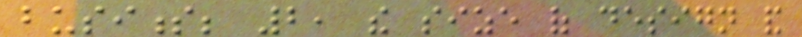business; 2, the size of design and
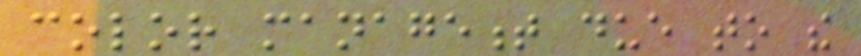color management due to the
